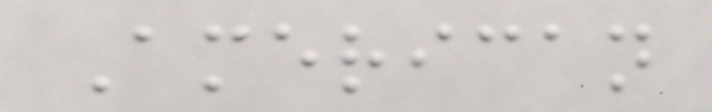American
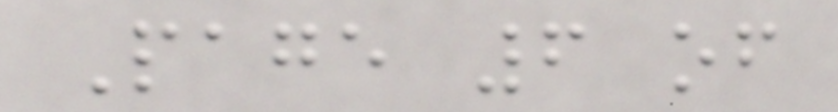Page 6 of
